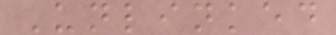Unlinked
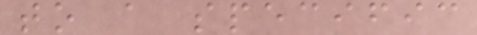to a specific
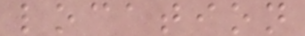location
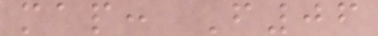map: F06
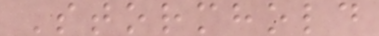Stormhold
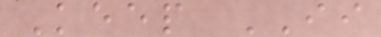Keep II
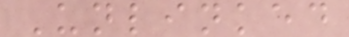Unlinked
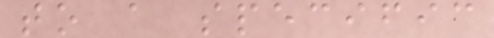to a specific
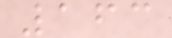163
